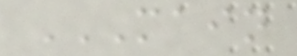MAIN
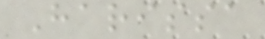Harissa
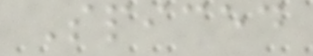Spiced
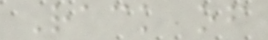Rack of
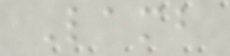Lamb
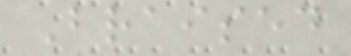Braised
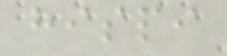hispi
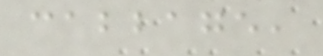cabbage,
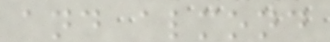and almond
